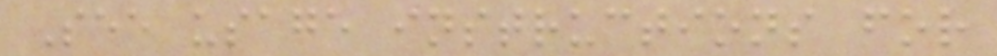See usage instructions for
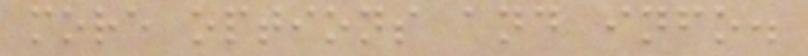more options and info.
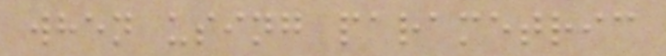when using parametric
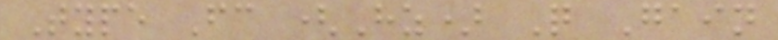Type Fc (Hz) Q Gain
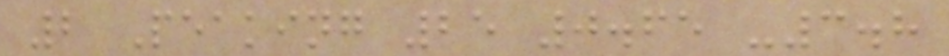2 Peaking 25 0.65 -3.8
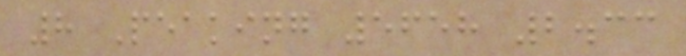8 Peaking 5658 2.33
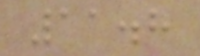11.8
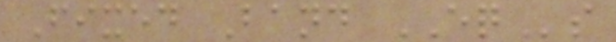Fixed Band EQs
